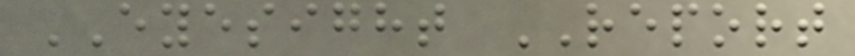EYESIGHT REPORT
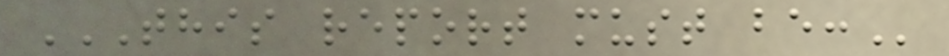THIS REPORT MUST BE:
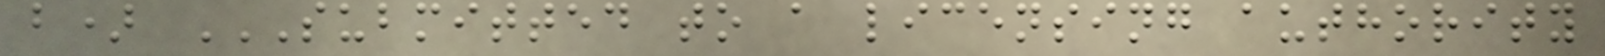b) SUBMITTED TO A LICENSING AUTHORITY
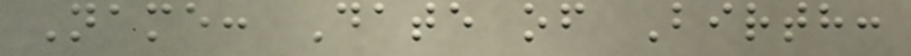Name: Date of Birth:
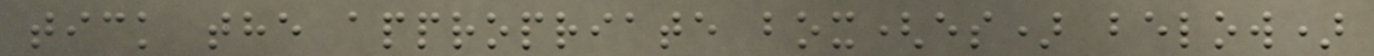tick the appropriate box(es) below)
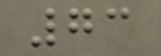73
